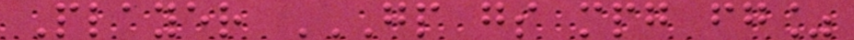Player GP GS MPG FG%
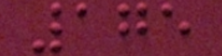175
